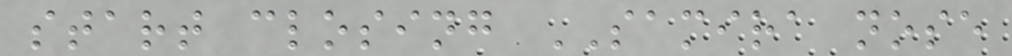start closing SAMIRA nose
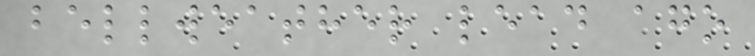bellweather lead ago
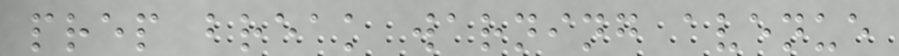prep break warning avenue
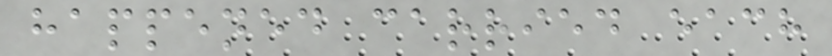happened carried each
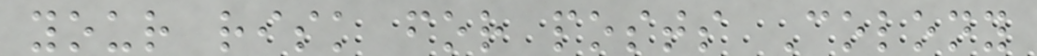your risk for posts Colony
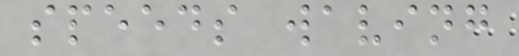speeds waving
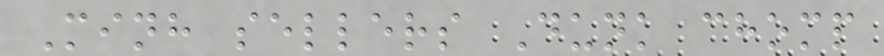Minh sellers Dunk chomp
